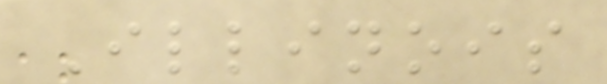Illinois
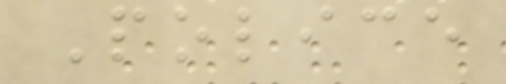Police
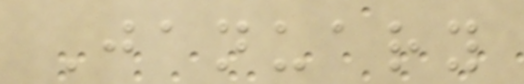January
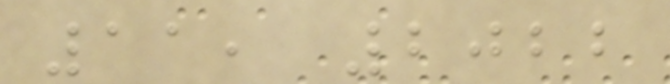11, 2022
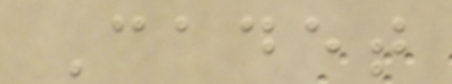Cadet
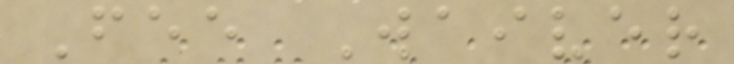Fee Waiver
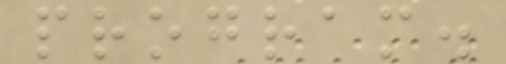program.
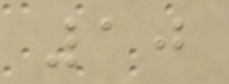10
